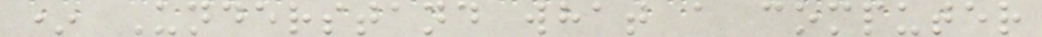* Understand what a computer
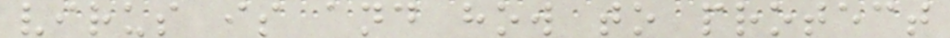virus is and how to protect
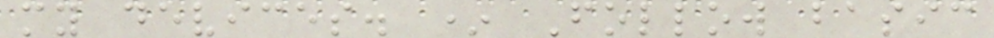my devices. * Follow basic
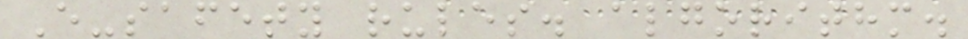E-safety rules. algorithm.
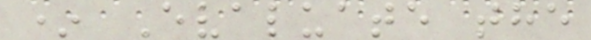* Evaluate the
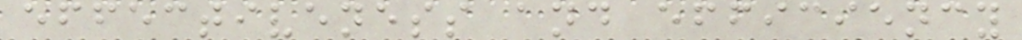effectiveness and efficiency
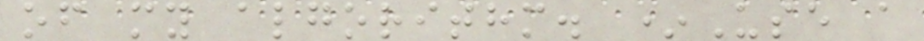of my algorithm. *Use a
